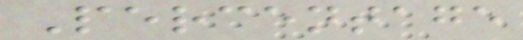Percentage
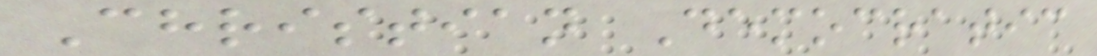Christian Democratic
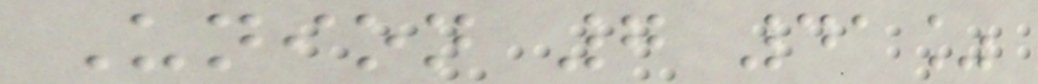Union 7 41%
